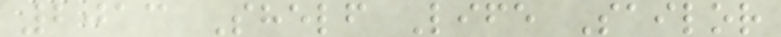2013 Shelf Life Sailor
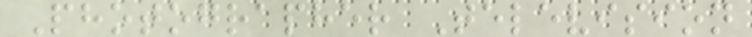Photographer Television
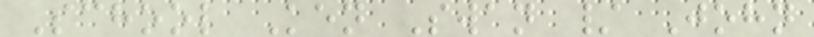School Ken Swan / John
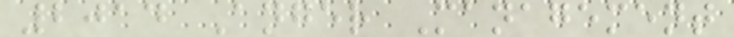2014 Anger Management
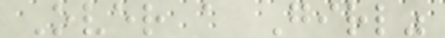Over a Girl"
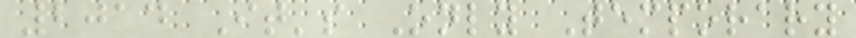2014 It's Only Temporary
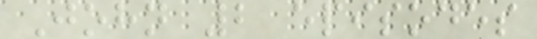John 2 episodes
